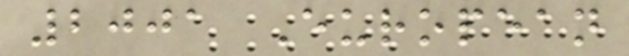2001 European
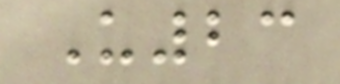U23
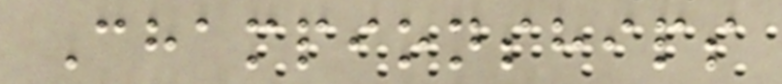Championships
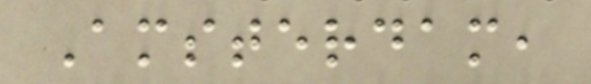Amsterdam,
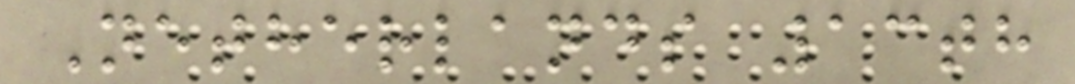Netherlands 13th
